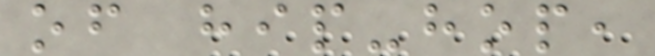of hip-hop,
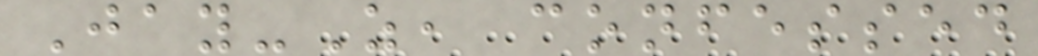Jay-Z, confessed
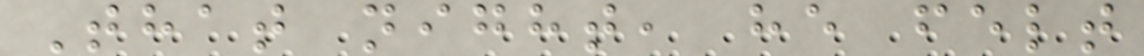That night, he felt
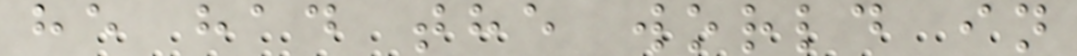he had the world in
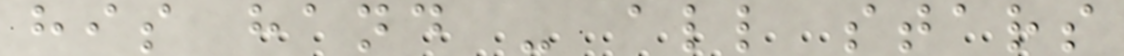his hand - all stars
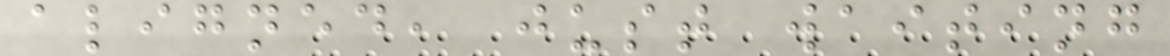aligned, just waiting
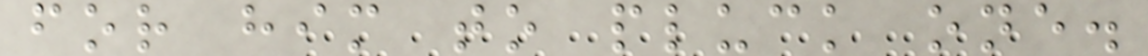for him to pluck one.
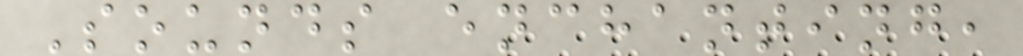Sounds enchanting,
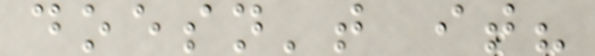doesn't it?
